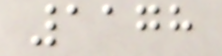1178
